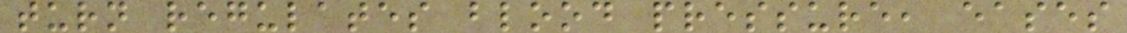turn regulates blood pressure, eases
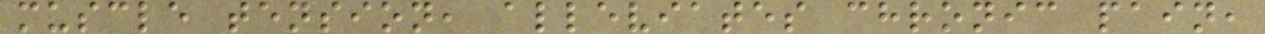muscle tension, alleviates chronic pain,
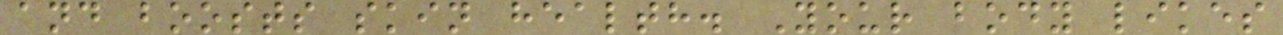and boosts skin health. Your body likes
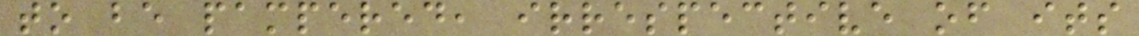to be pampered, irrespective of its
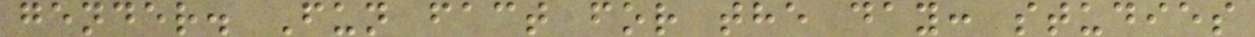gender. Fun fact for the day: studies
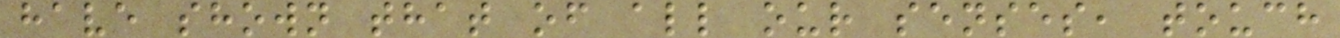have shown that of all our senses, touch
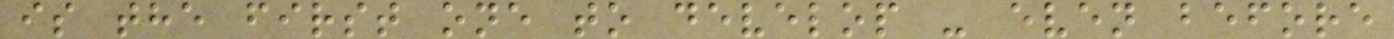is the first one to develop - even before
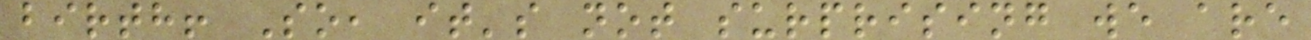birth! So, it's not surprising we are
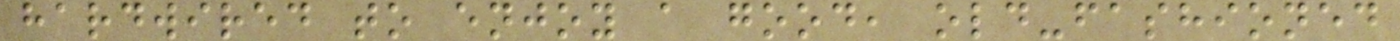hardwired to enjoy a good, old-fashioned
